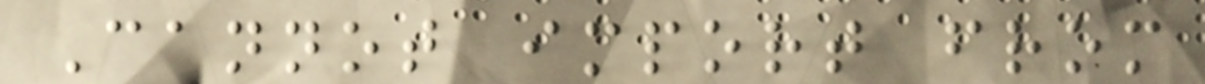Cannot import from
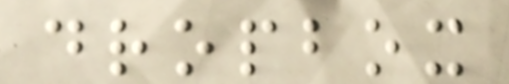dropbox
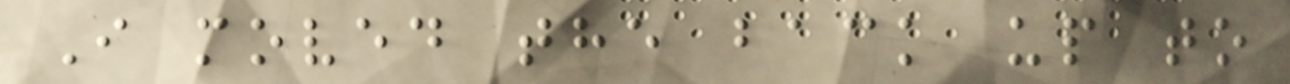I moved the back up to
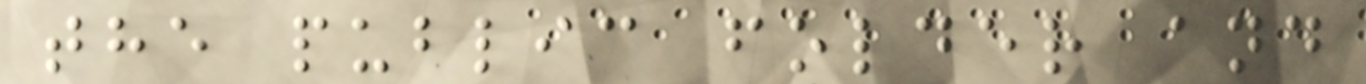the public folder and
